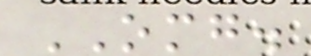OMG.
